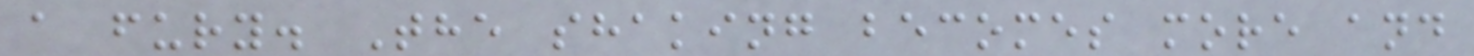a fury. The shaking becomes more and
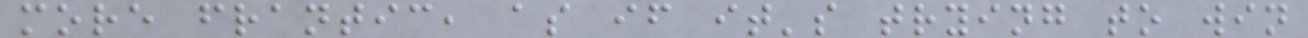more frantic, as if it's trying to win
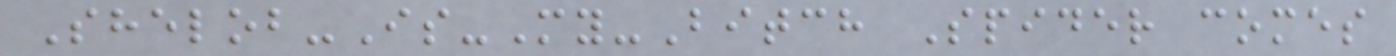Shelob-Is-My-Bitch Spider comes
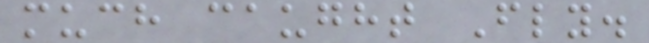much caught Fly.
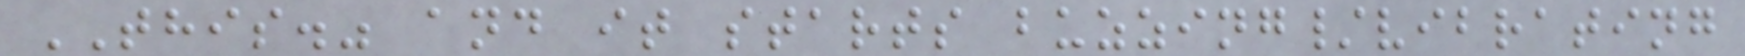THIS." and it starts buzzing/vibrating
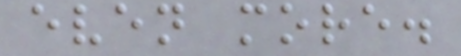even more.
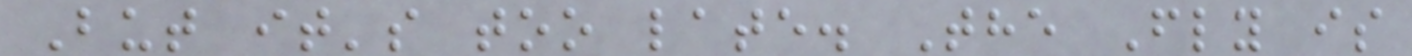But it's too late. The Fly is
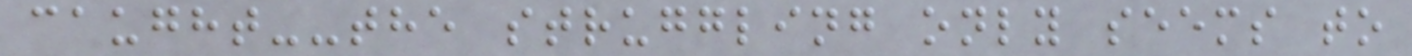caught--the struggling only seems to
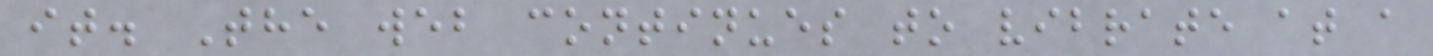it. The web continues to vibrate at a
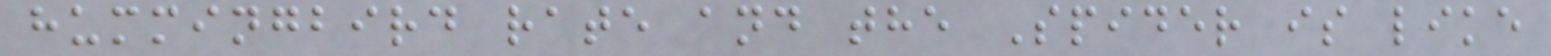hummingbird rate and the Spider is like
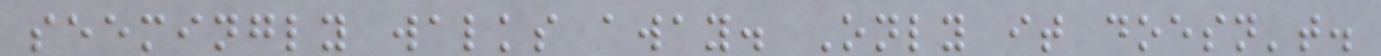seemingly walks away. Only it doesn't.
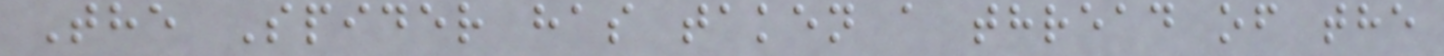The Spider has taken a thread of the
